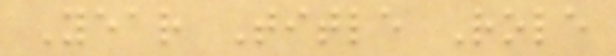Year Title Role
